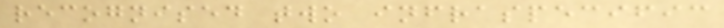recognised two infraspecific
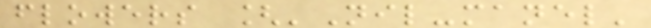flowers ['Nil-manel'
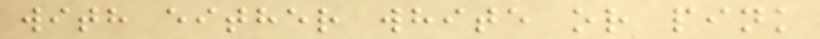with either white or pink
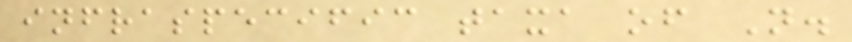infraspecific taxa of N.
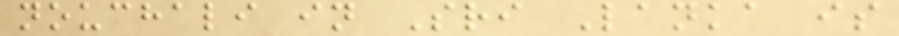nouchali in Sri Lanka is
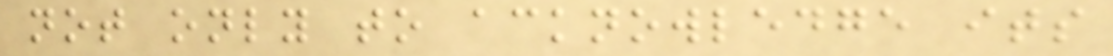not only to acknowledge its
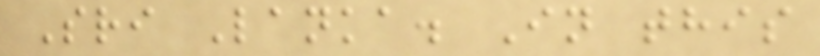Sri Lanka. In this
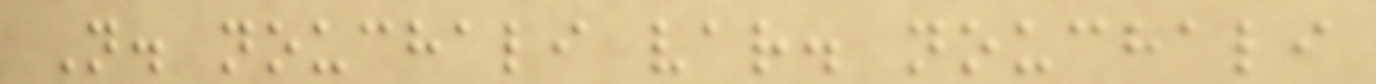N. nouchali var. nouchali
